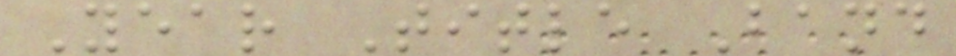Year Title Band
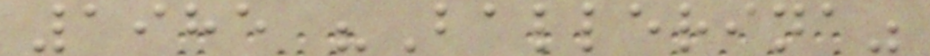1985 "Ballerina"
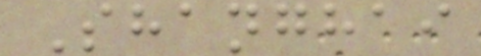Shanghai
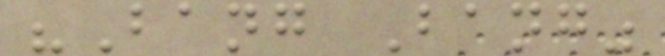"Bang Bang"
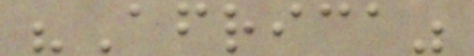"Africa"
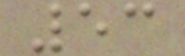53
